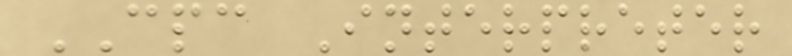CPC Interpreter
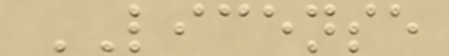LICENSE
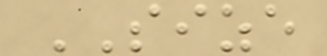SIZE
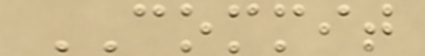COMMIT
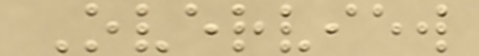Overview
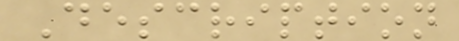Description
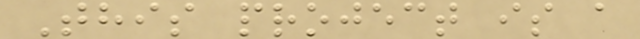This project is a
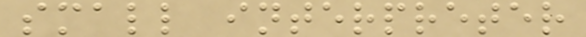small interpreter
